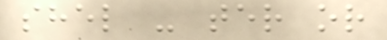shel - ter or
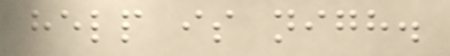help is nigh.
